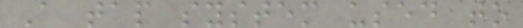A tap system used to
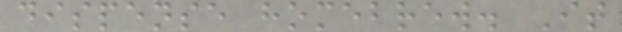dispense homebrew. It
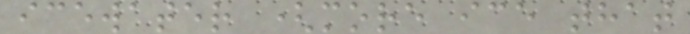icewater (more ice that
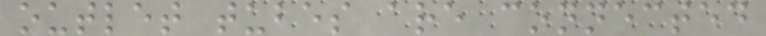outlet tubes are connected
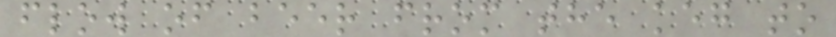flow of beer from the keg to
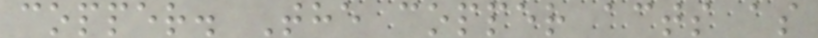copper. The copper acts as
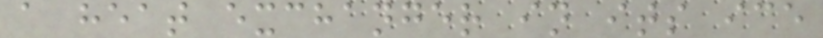a heat exchanger in its ice
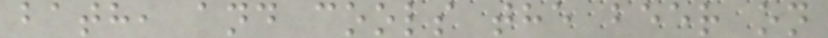bath, and cools the beer on
